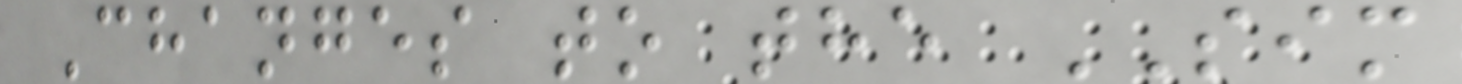Changes to the SIM
